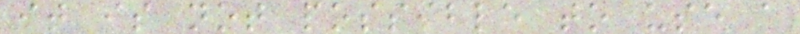it is not possible to use a
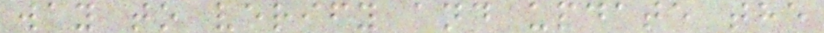way to verify and update the
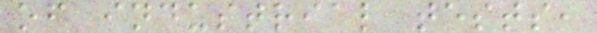of industrial tests,
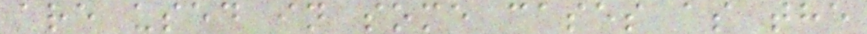are used in some cases as the
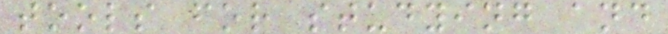tools for studying and
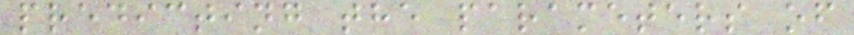predicting the parameters of
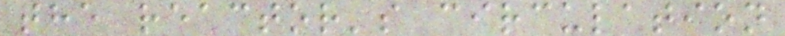the reactor's circulation
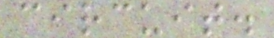circuit.
